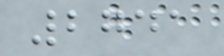2741
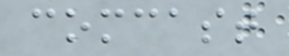comcast
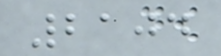2104
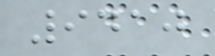9410
